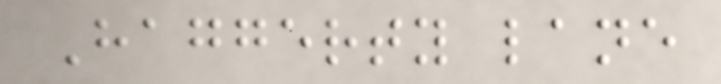Haggerty lane
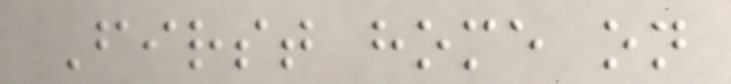First home on
